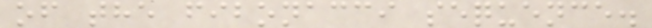of the fibonacci sequence.
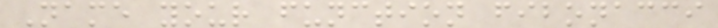Name your function fibonacci
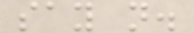say n.
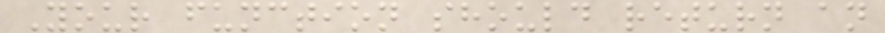Your function should return an
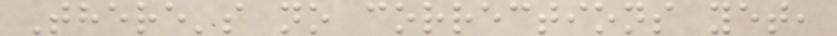There's no corrections yet,
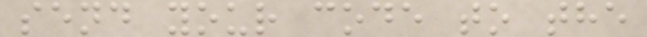send your code to the
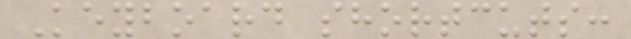Keyboard shortcuts:
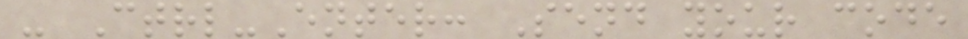- Ctrl-Enter: Send your code
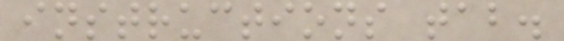instructions tab.
